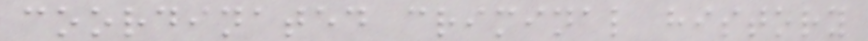coordinated criminal history
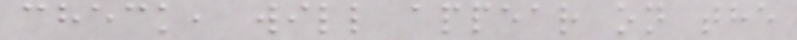check, will appear on the
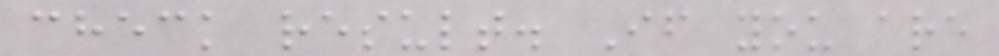check result. If you are
